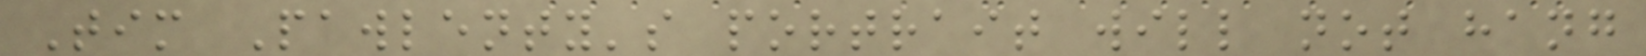Tim Pawlenty's portrait will not hang
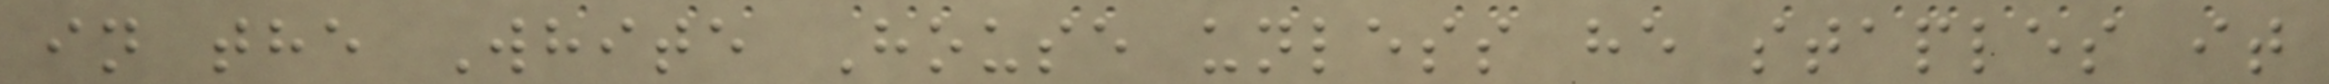in the White House unless he staples it
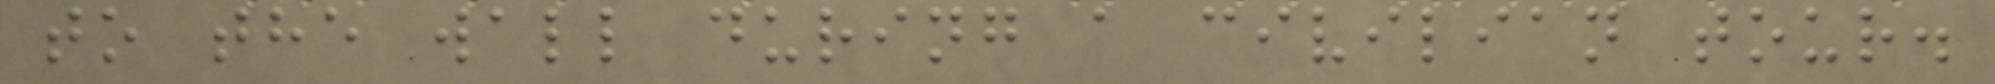to the wall during a civilian tour.
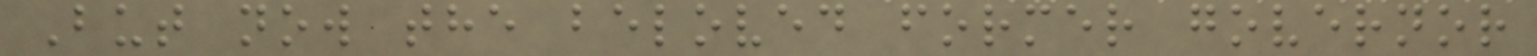But now the beloved former governor
